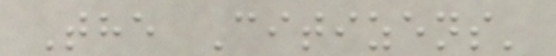The Citizens'
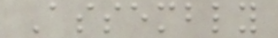Assembly
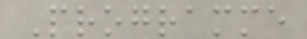Programme
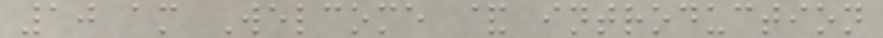10 am Welcome & introduction
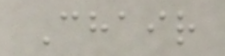Chair
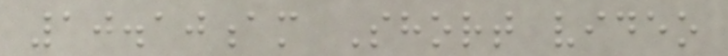10.10am Short video
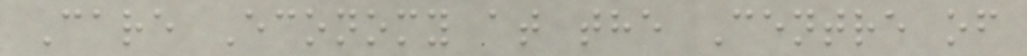Care Economy at the Centre of
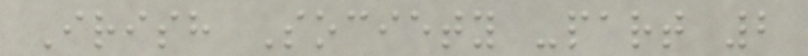Irish Society -part 2
